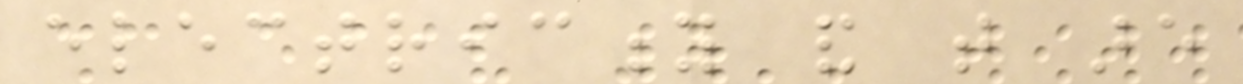electricity and that are
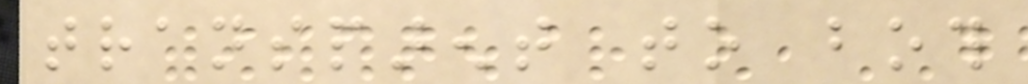transparent to both
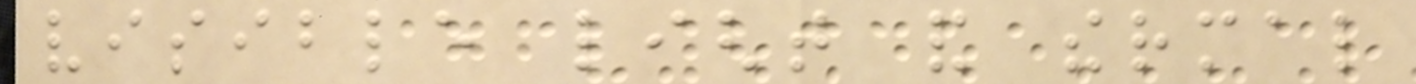visible light and thermal
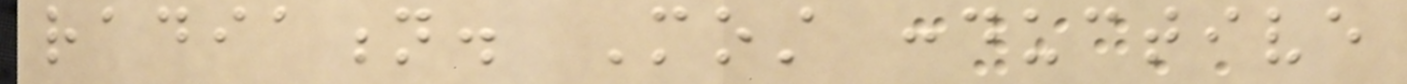radiation. Most conductive
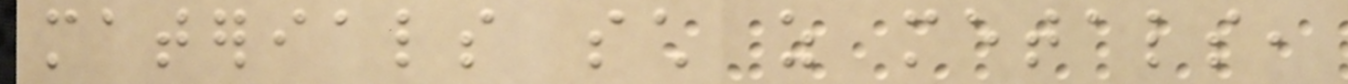materials such as metals,
